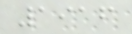1916
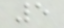5
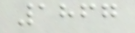1867
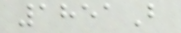1851B
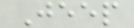Jeep
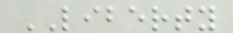LIBERTY
